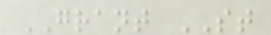GRANT ST
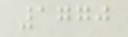1770
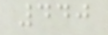440
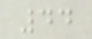44
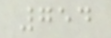754
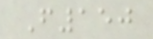F150
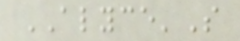ALYCE'S
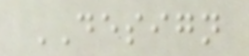DESIGN
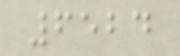6524
